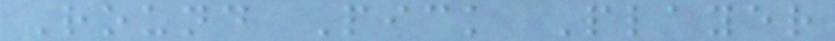Round Pick Player
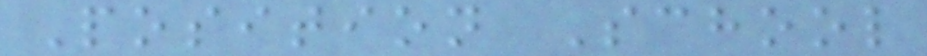Position School
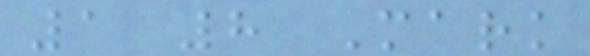1 8 Mark
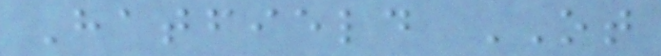Hatfield OT
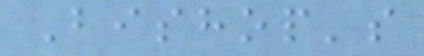Bishop's
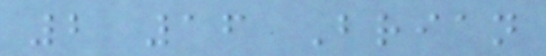2 16 Brian
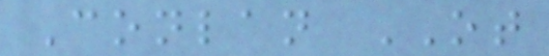Conlan OT
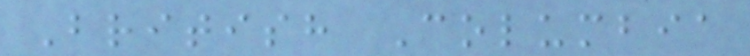British Columbia
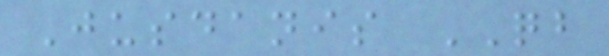Jusdanis QB
